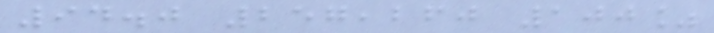94.0 257,260 100%
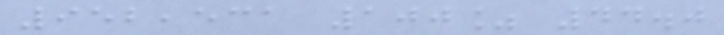952,531 100% 44.0
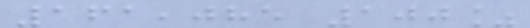161,085 100%
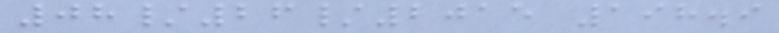08/26/2015 198.9
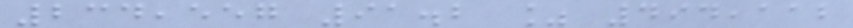234,557 91.2 % 494,112
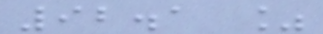92.1 %
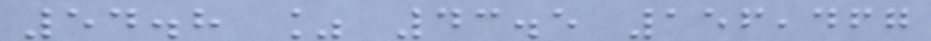54.8 % 43.5 156,467
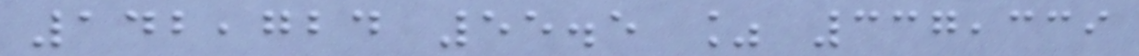142,724 55.5 % 337,339
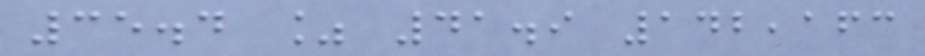35.4 % 41.9 142,163
